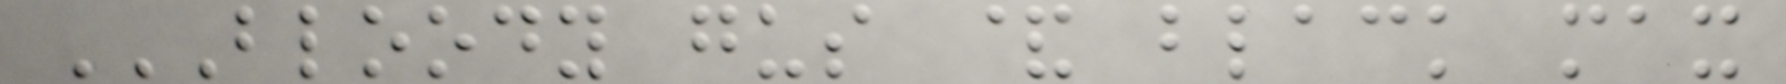BLOODY GUS & BLACK MAX
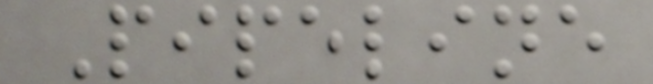Pipeline
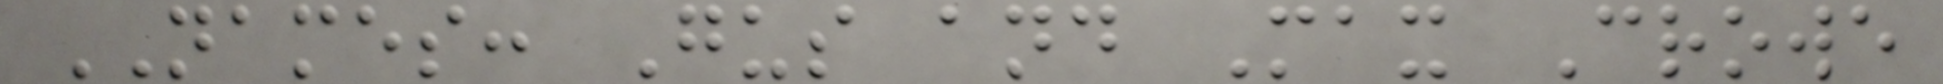NAMES: Gus and Max Crowe
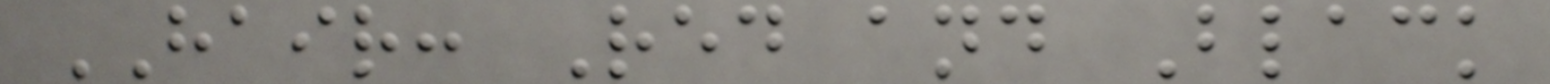HAIR: Red and Black
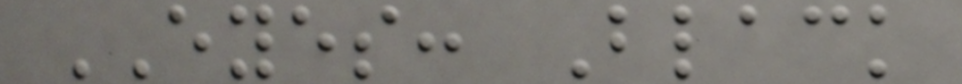EYES: Black
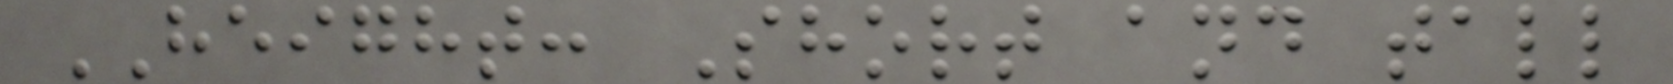HEIGHT: Short and tall
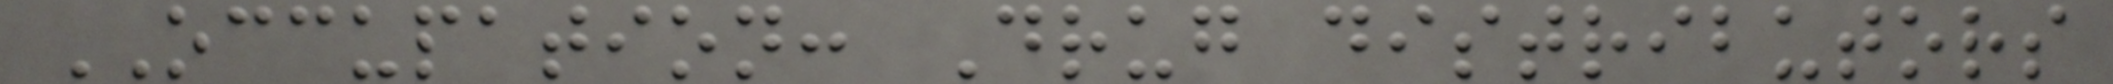OCCUPATION: Drug distributors
